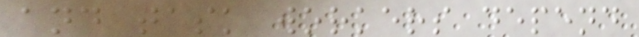and task workers depend
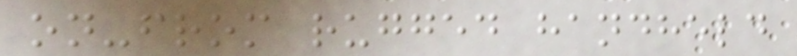on-from rugged handheld
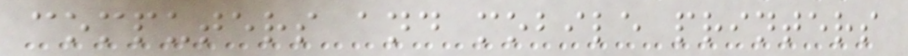computers and mobile printers
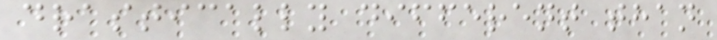drastically different than
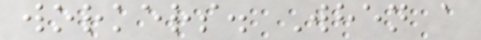workers. When a
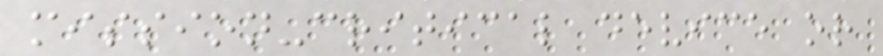mission-critical device or
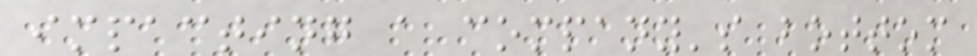impacting a company's bottom
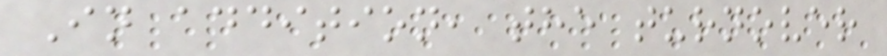In addition, the turnover
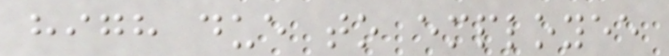high due to employee
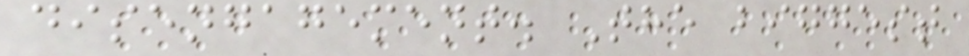disengagement. The biggest
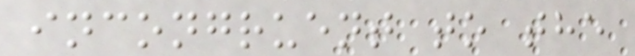incongruent to the
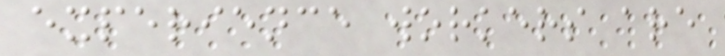experience workers are
